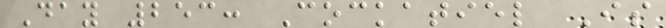Day 253: Cockatiel Is
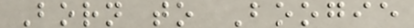Born to Boogie
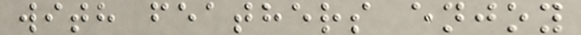with feathers enjoy
